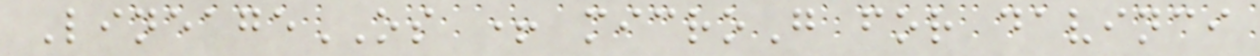LineageOS + microG for davinci
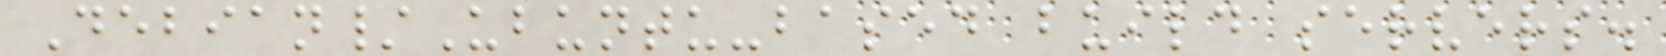Debian/Ubuntu-based build servers.
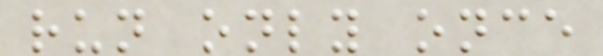run only once
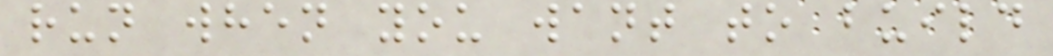run when you want to build
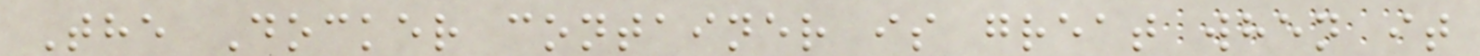The Docker container is great when it
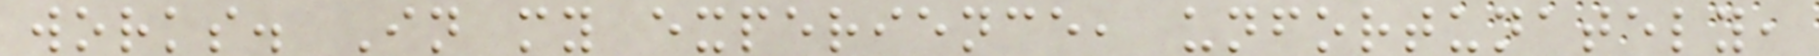works. In my experience, unfortunately,
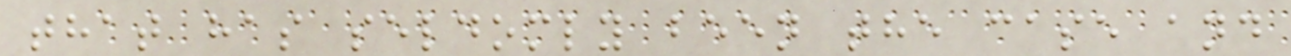that has seldomly been the case and
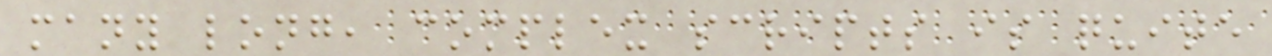many long, complex scripts is quite
